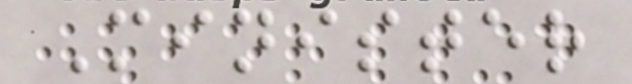Minister
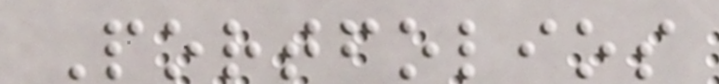Portfolios
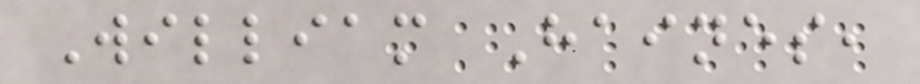William Haines,
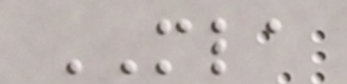MLA
